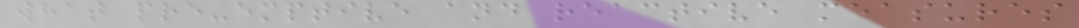what pre-emptive and reactive measures
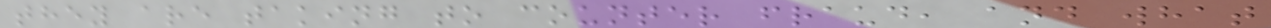they are taking to counter fraud, and what
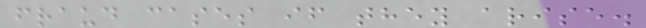fraud cases if they arise.
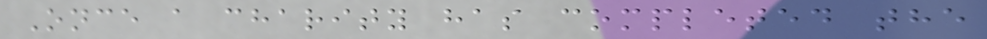Once a charity has completed the
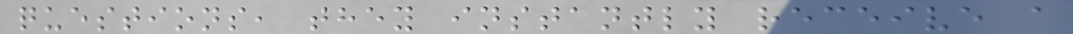questions, they instantly receive a
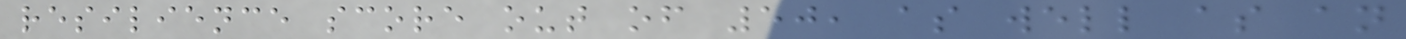resilience score out of 50, as well as an
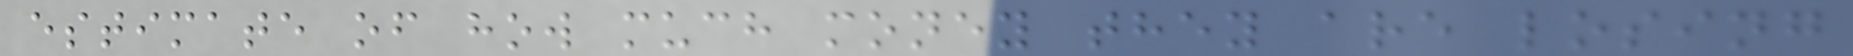estimate of how much money they are losing
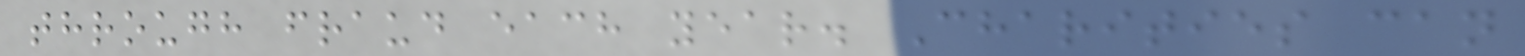through fraud each year. Charities can
